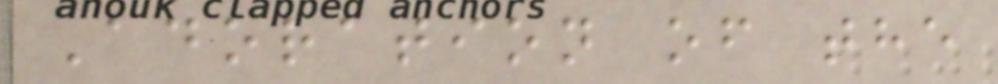Adoration of the
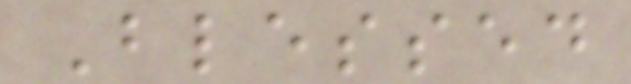Blessed
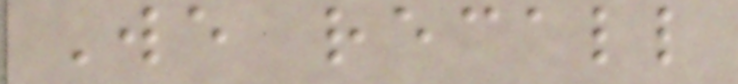We recall
